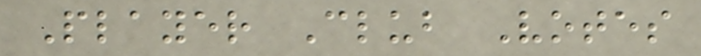Player Club Votes
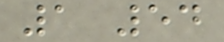1 54
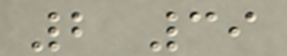2 39
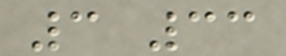3 33
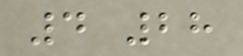4 28
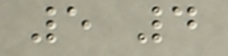5 4
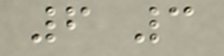6 3
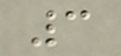3
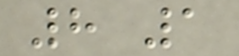8 1
